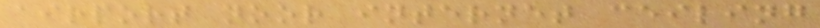airport noor internet ceiling
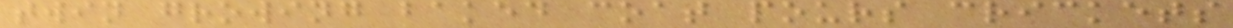twin growing baked coat pours crickets
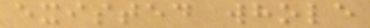existed whole
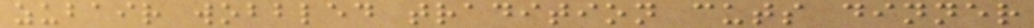zubair wobbled tradition cuts dinner
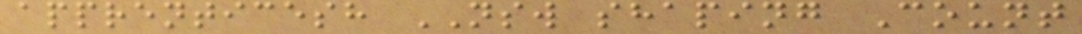apprenticesh NSW shaping Count
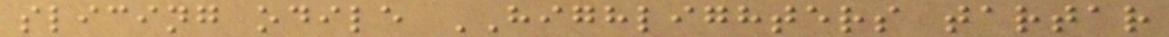slicing odile HIGHLIGHTERS tartar
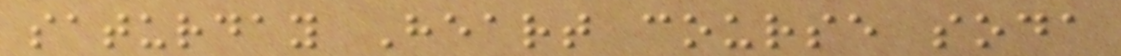saturday Heart course soda
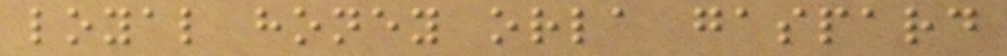loyal honey orla gaspard
